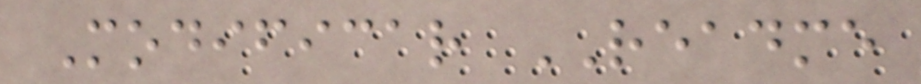Modificar README
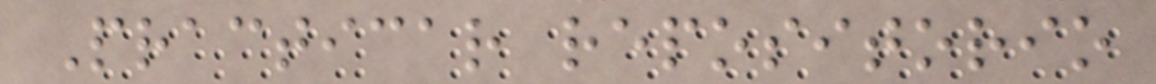Practicar repositorio
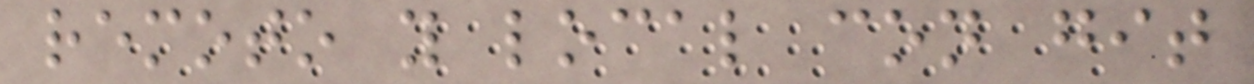remoto y local con git
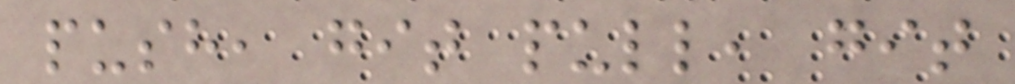push, git pull, git
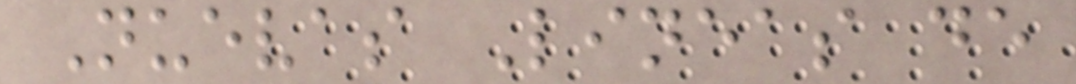Nuevas Lineas de
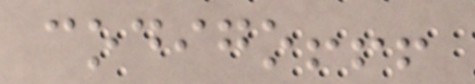codigo!!!
